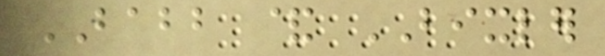BABB & BIXLER
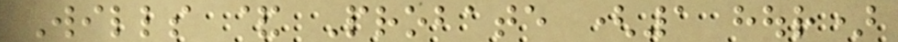Wills & Probate (1 hour)
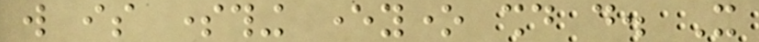will is something everyone should do. It
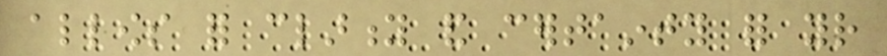allows for clarity and certainty for your
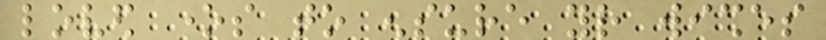loved ones to ensure your wishes
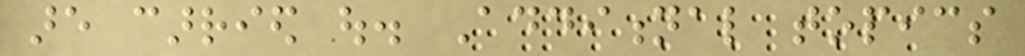are carried out. Additional topics
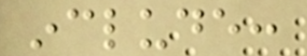include:
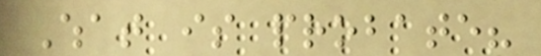What is probate?
